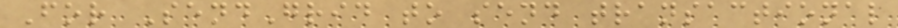For SendGrid to send transactional
